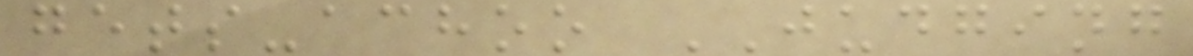gets-achoo JUDGING
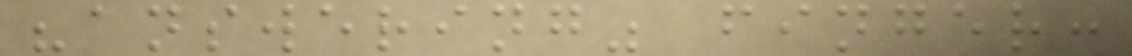"answering" finger:
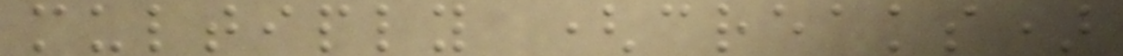multiply (creaks)
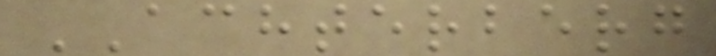ACHTERBERG
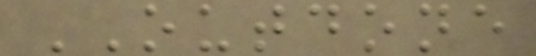OUTDONE
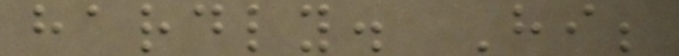hardly. Hi;
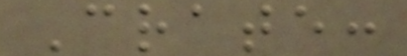Crate:
